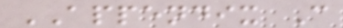APPENDIX C
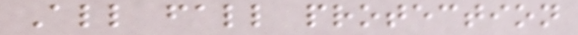All fall protection
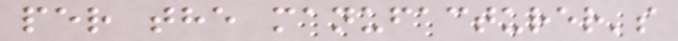per the manufacturer's
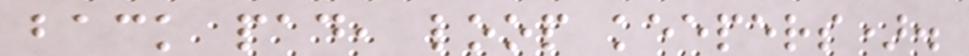back pad, loop keepers).
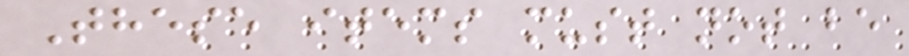These items must not be
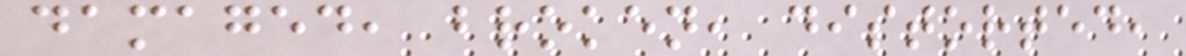damaged, broken, distorted,
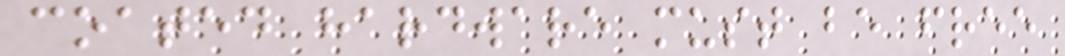coated hardware must be free
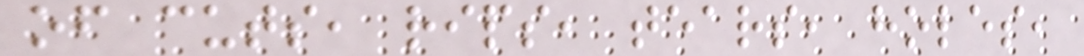of cuts, rips, tears, holes,
